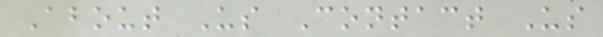About Us Contact Us
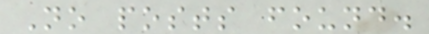No posts found.
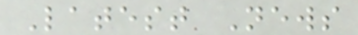Latest News
